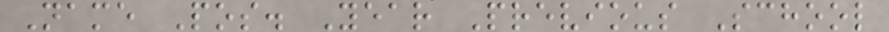Name Pos. Year Previous School
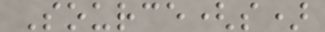Source(s)
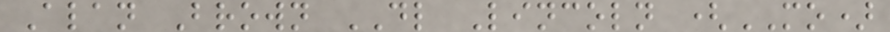Alan Brown DL Lincoln (MO)
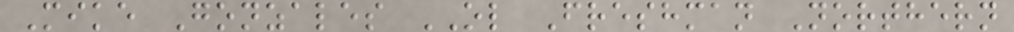Mike Gonzales OL Freshman Northern
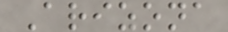Arizona
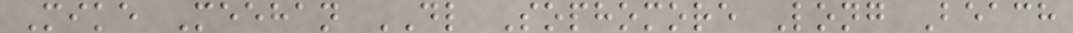Mike Meehan DL Sophomore Long Beach
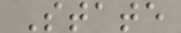State
